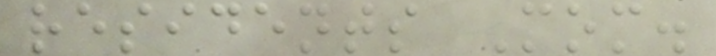residents Mom.
